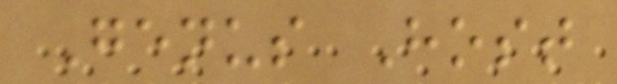Genus Host
